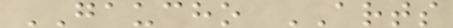GAUCHO ARTS
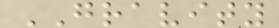GRAVITY
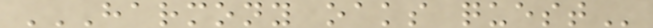HARMONY OAKS QUEST
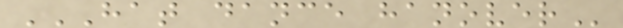HAT DANCE HANOVER
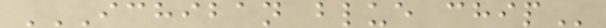ICHIBAN BLUE CHIP
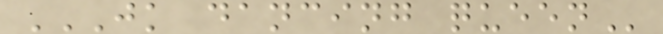JK DANCING QUEEN
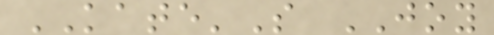KATE'S JOY
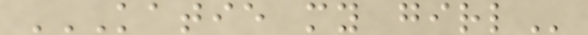KATIE MY GIRL
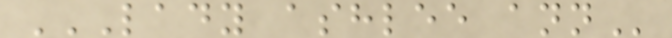LADY ASHLEE ANN
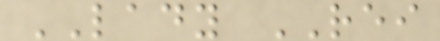LADY REI
